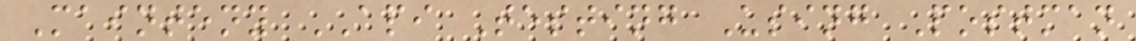Mainteny API Testing Using Postman
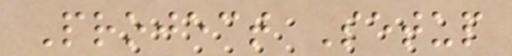Project Setup
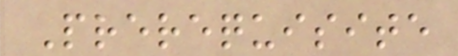Prerequisite
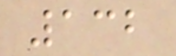132
